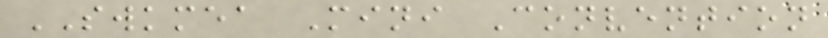SWKMEA Mini Convention
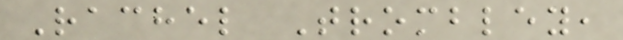Rachel Trombley,
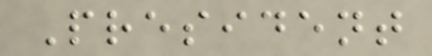President
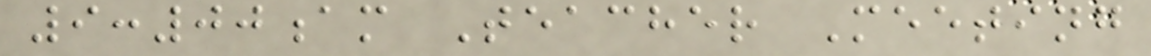9:00am Teacher Meeting
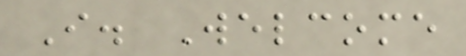I. Welcome
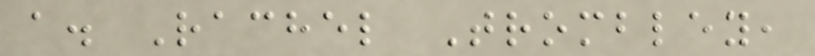a. Rachel Trombley,
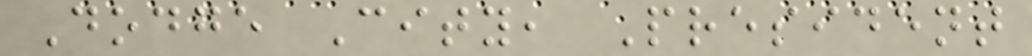Dodge City, President
